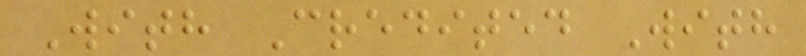With Credited With
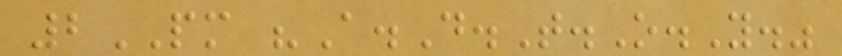2PM "A.D.T.O.Y."
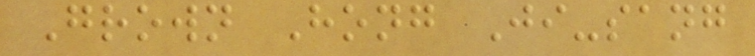Grown Hong Ji-sang
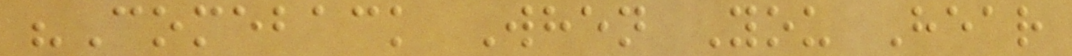"Comeback When You Hear
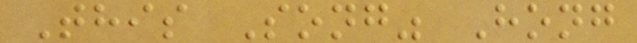This Song" Hong
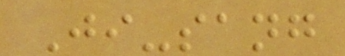Ji-sang
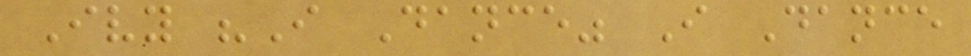Ivy "I Dance" I Dance
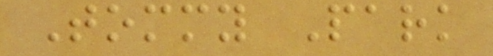Tommy Park
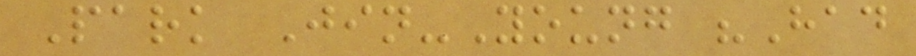Park Jin-Young "Had
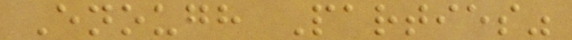Enough Parties"
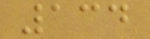134
